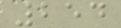254
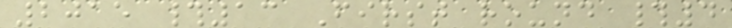2015 #13 First round #4
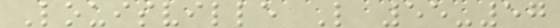Louisville L 55-57
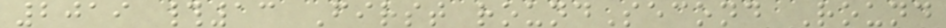2019 #13 First roundSecond Round
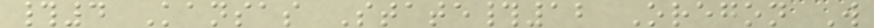#4 Kansas State#12 Oregon W
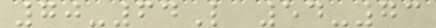70-64L 54-73
